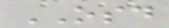OSD
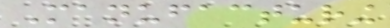Manufacturing
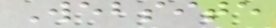Website
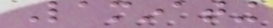Laminating
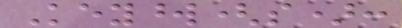Keyword(s):
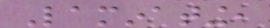Laminating,
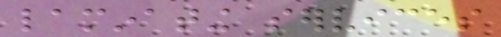laminating services
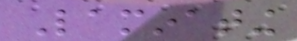Laminating
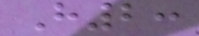H2:
